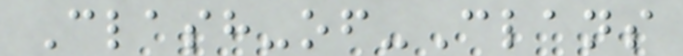Clash-of-Clans
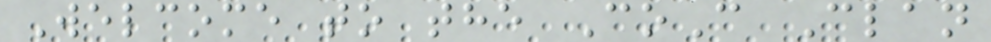Welcome to the CoC Clan
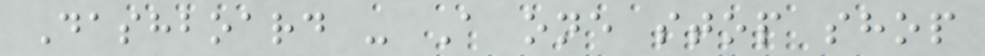Dashboard - A one stop shop
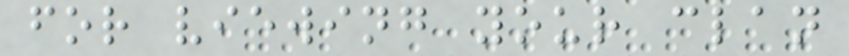for viewing your clan
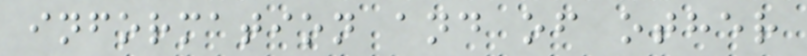information and of other
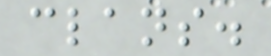clans.
